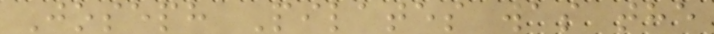Joseph Pilates was the
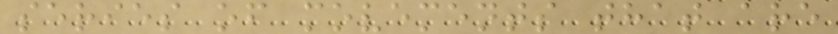series of movements that are
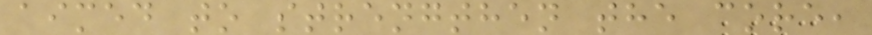aimed to strengthen the core,
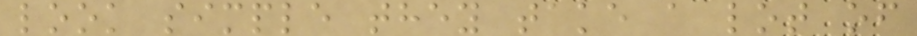look simple they take a lot of
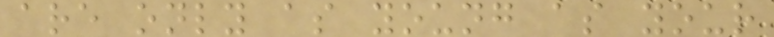are only as young as your
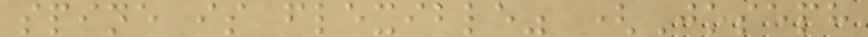spine is flexible" (Joseph
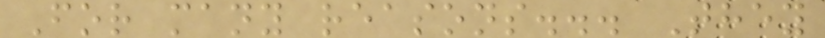For many reasons... They
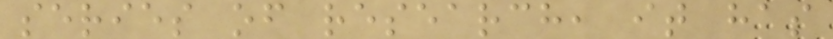series of research, it has
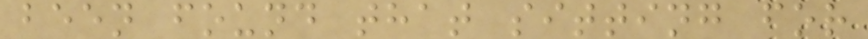been found that sitting for
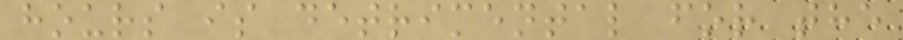hours is detrimental for the
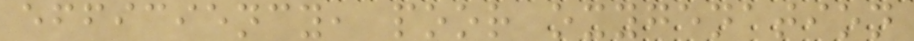efficiency, poor oxygenation
